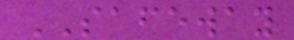SAFEWAY
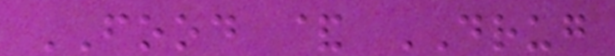FOOD & DRUG
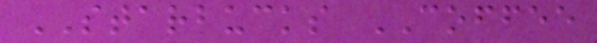STARBUCKS COFFEE
